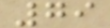79
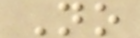No
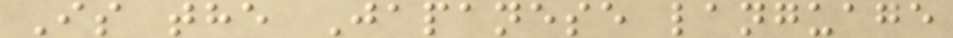Is the Japanese language
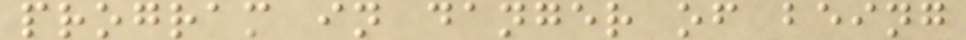program in danger of being
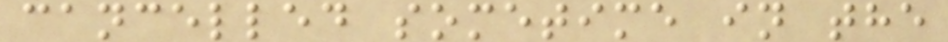cancelled sometime in the
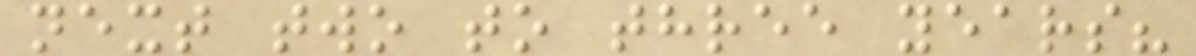next two to three years?
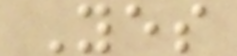Yes
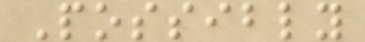Possibly
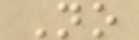No
